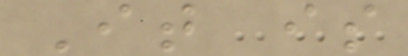It is
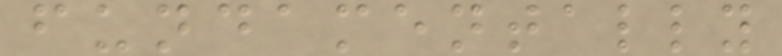fundamentally
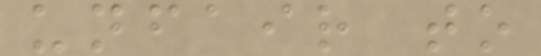unfair to
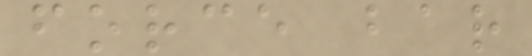force bar
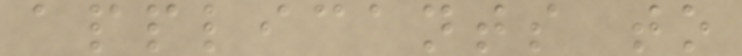applicants to
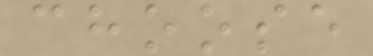choose
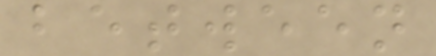between
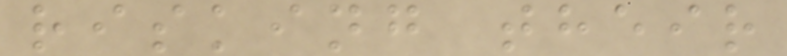risking their
